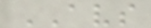AVS
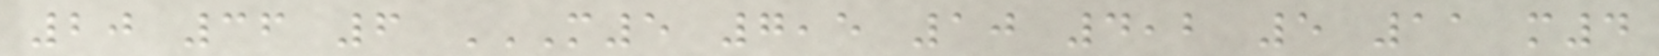20 36 6 M5 7,5 10 4,2 5 11 M4
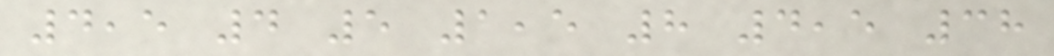4,5 4 5 1,5 8 4,5 38
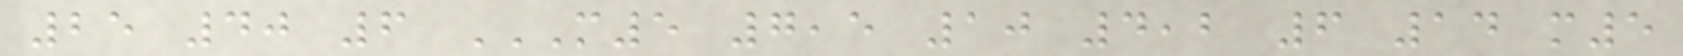25 40 6 M5 7,5 10 4,2 6 14 M5
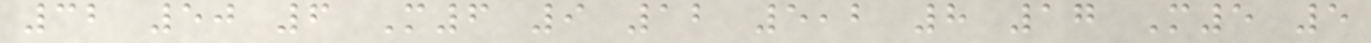32 50 6 M6 9 12 5,2 8 17 M5 5
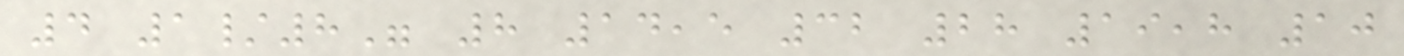4 1/8" 8 14,5 32 28 19,8 10
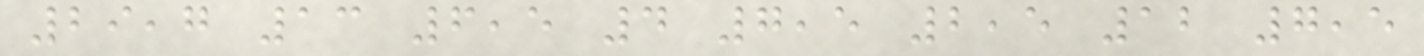29,7 13 6,5 4 7,5 2,5 12 7,5
